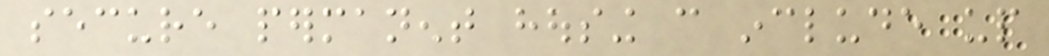secure permanent housing can include up
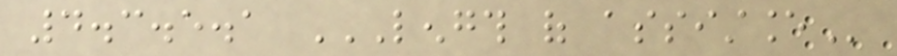4.3.5.1 LENGTH OF ASSISTANCE
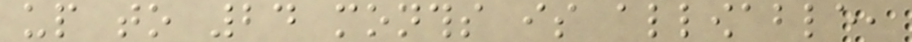up to 24 months is allowable,
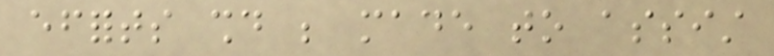efforts should be made to assist
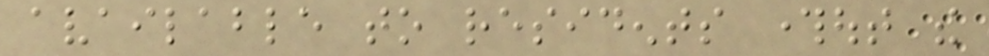available to residents throughout the
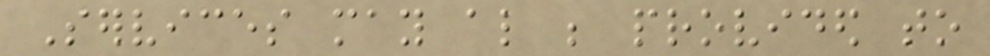Services may also be provided to
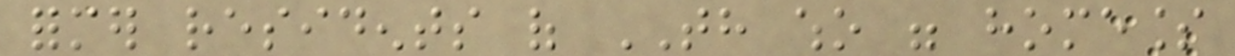former residents of TH who were homeless
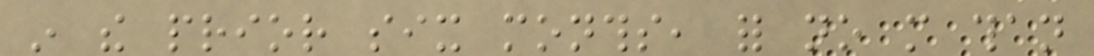in the prior six months, for no more than
